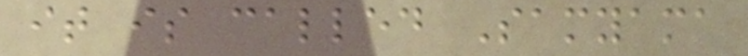it is called Samyama
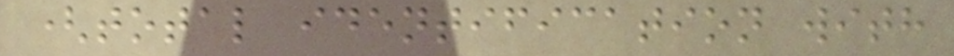(total identification with
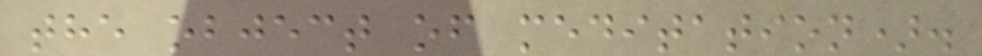the object of meditation).
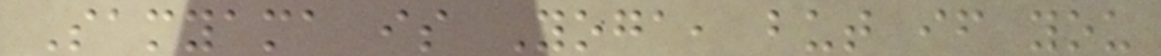Samyama is Yoga, but if you
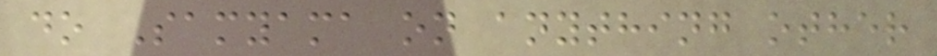do Samyama on anything other
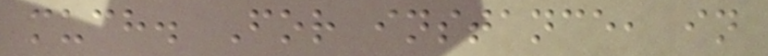much. For instance, in
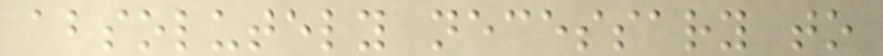absolutely necessary to
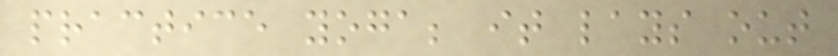practice yoga; it lays out
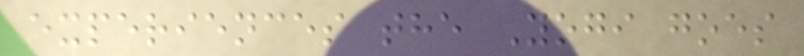experiences the Yogi goes
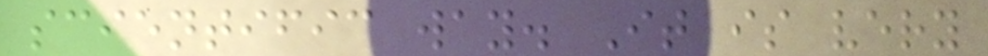scientific way. It is very
